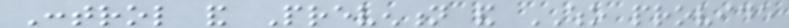Control and Prevention and WHO provide
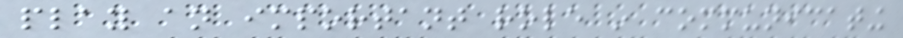play an important role in communicating
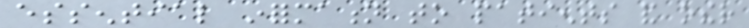essential information to patients and other
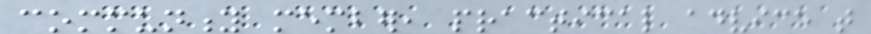community member, practical advice that
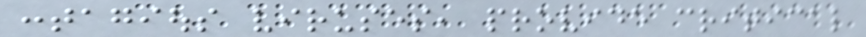contagious viruses, provide critical
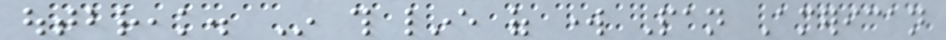outbreak. In this line of work Pan American
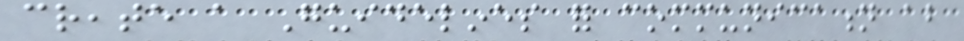create a Guidelines for communication about
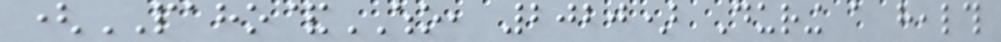(PAHO&WHO, 2020) During a health
